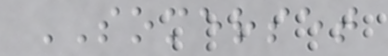SOMERSET
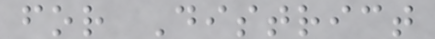for District
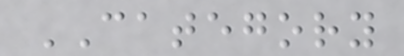CATEGORY
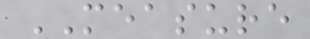MEASURE
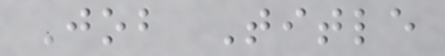Job Title
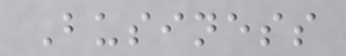Business
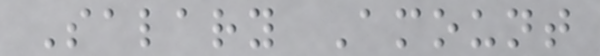Salary Amount
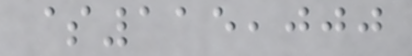$115,000
